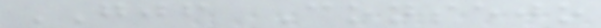GJF Consejo
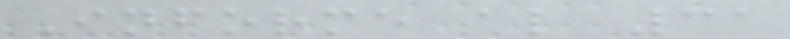Informe al 31
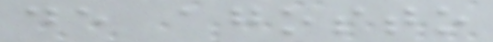de agosto
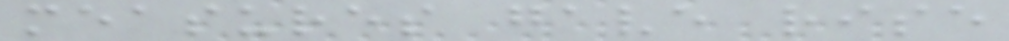measures gave rise
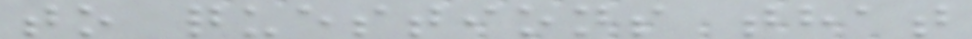to questions that
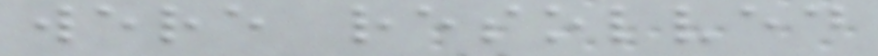were resolved
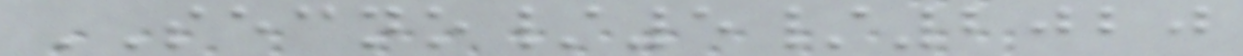SECNO/5/2020
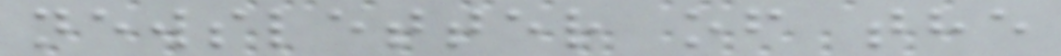newsletter of the
